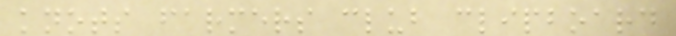knots farmers club clipboard
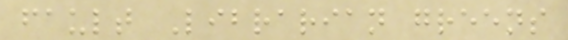fault Librarian greens
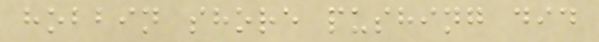hobbin shore pushing did
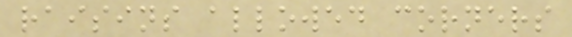raisins allowed corners
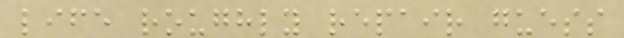life roughly repair guess
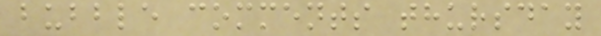bubble comments thursday
